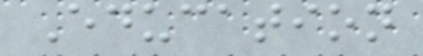Education
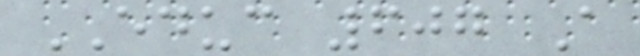EDUC 607 A
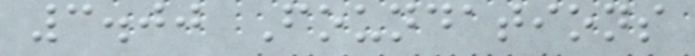3.00 Foundations
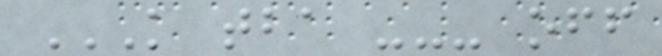K TBA --- OFF
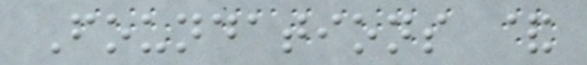Foundations &
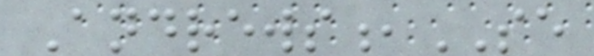Andrews,SE
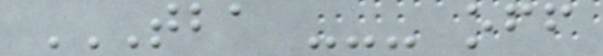TBA --- OFF
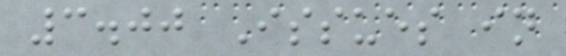3.00 Issues in
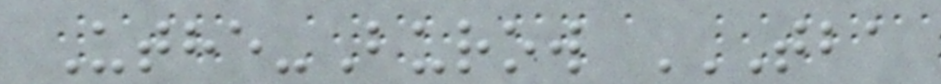Uthe-Burow TBA
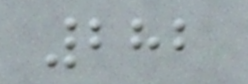282
